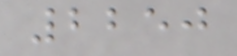2250
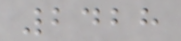2428
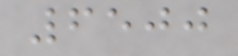6500
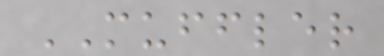MUFFLER
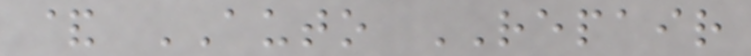& AUTO REPAIR
